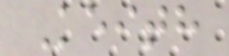Keith
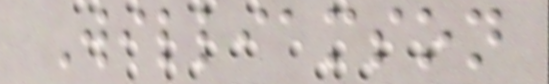Williamson
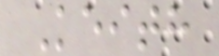Keith
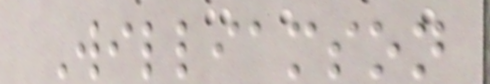Williamson
